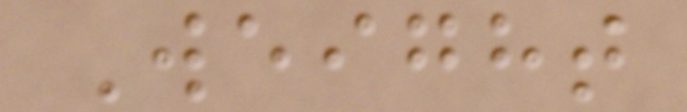Weight
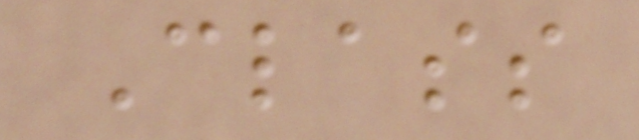Class
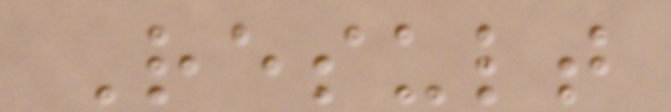Result
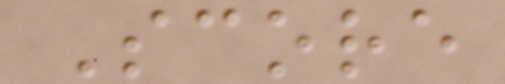Score
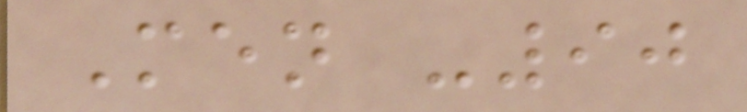Men -90
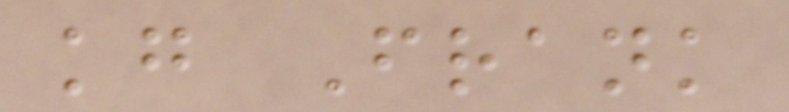kg Frank
